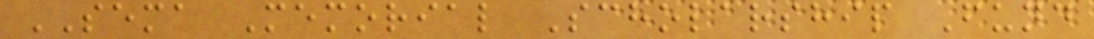SEMA Memorial Scholarship Fund
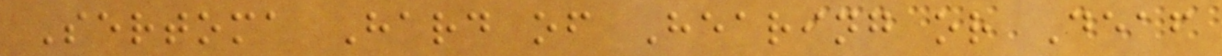Sertoma Hard of Hearing or Deaf
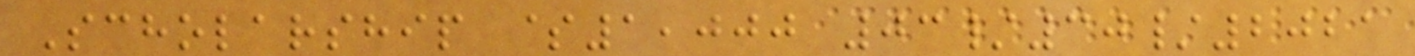Scholarship $1,000 03/30/2021
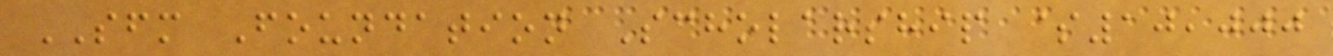SFM Foundation Scholarship $10,000
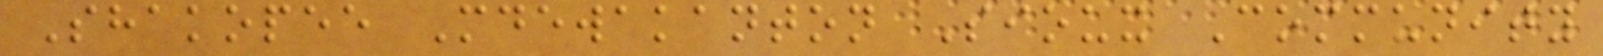Shakopee Mdewakanton Sioux Community
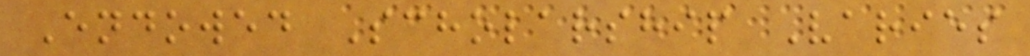Endowed Scholarship Varies
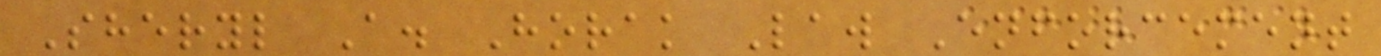Sheryl A. Horak Law Enforcement
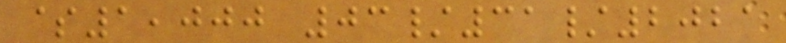$1,000 03/31/2021
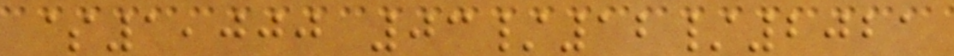$1,000 03/12/2021
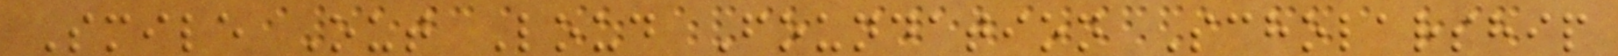Smile Out Loud Foundation Scholarship
